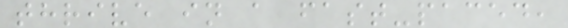thrive in a fast-paced,
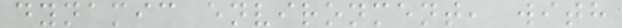dynamic environment, with
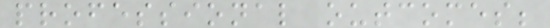professional outcomes;
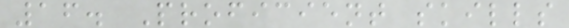16. Proficient skills
